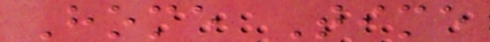Home Time
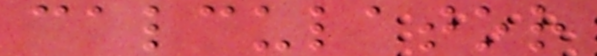calculator
